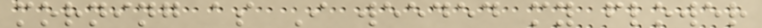morning as I weeded my flower
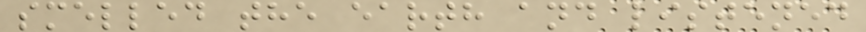smelled the earth and listened
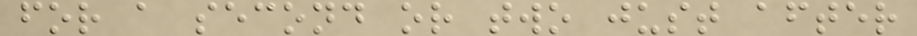for a second or two just after
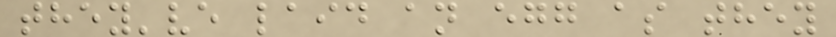they've laid an egg as they
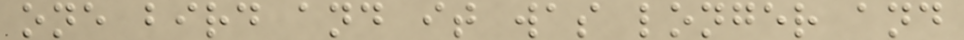one bird and it was longer and
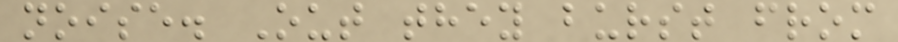noise. Out they burst from
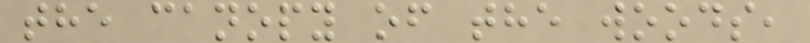the canopy of the woods,
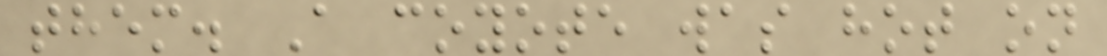them. A coyote was hot on
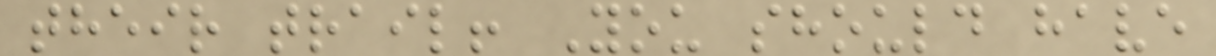their trail! You should have
